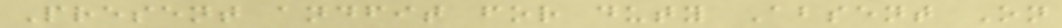Present andfit for duty Absent On
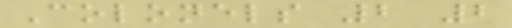Colonels 2 2
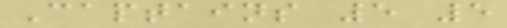Captains 5 5
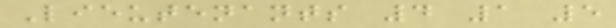Lieutenants 4 1 5
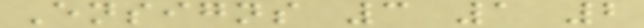Ensigns 3 1 2
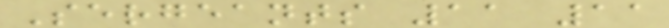Sergeants 11 11
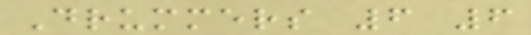Drummers 6 6
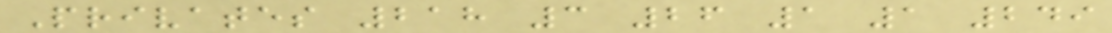Privates 218 3 26 1 1 249
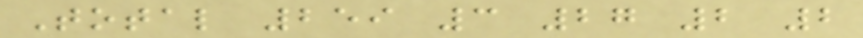Total 259 3 27 2 2
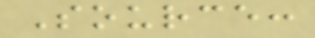Source:
